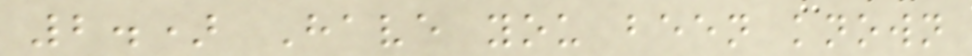2.) Have you been known
